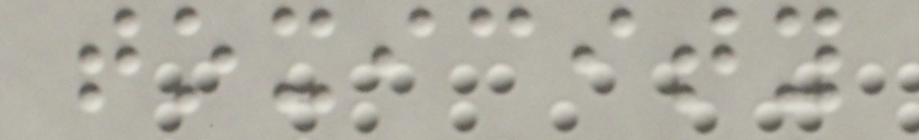toxicity
